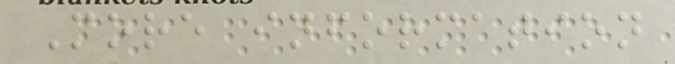More information
